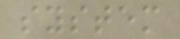system
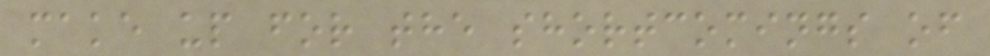make up for the shortcomings of
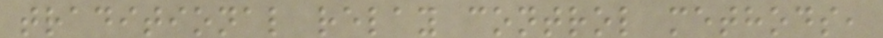traditional relay control methods,
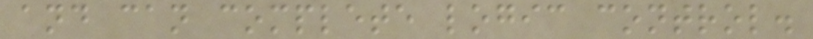and can complete logic control.
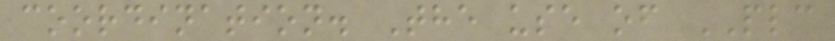coordination. The use of PLC
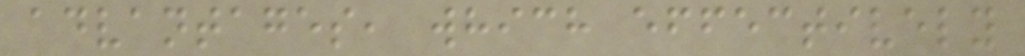advantages, which effectively
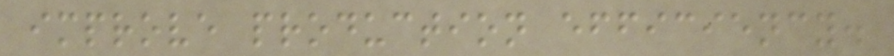improve production efficiency.
